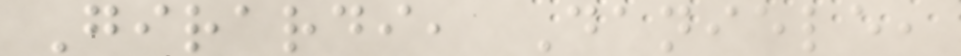Girardi, Daniele,
